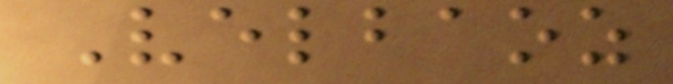Velbaoz
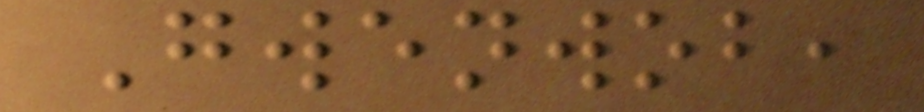Gwenwob,
